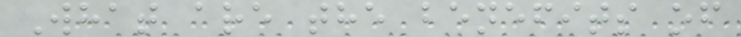What are the benefits of
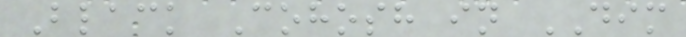Black Cohosh in DIM
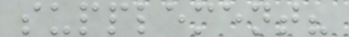supplement?
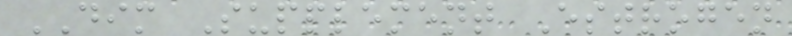DIM Supplement Estrogen
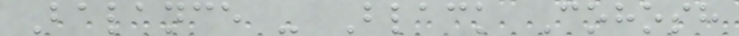Balance - Black Cohosh
